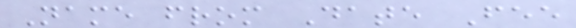Name from Date Fee
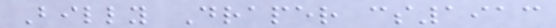Billy Draper cs1913
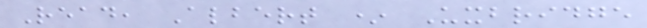Read, Albert * Uxbridge
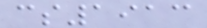cs1913
